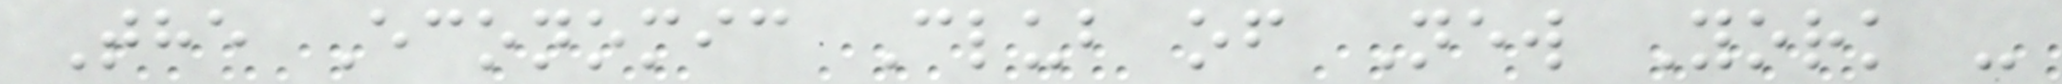The Economic Club of New York -
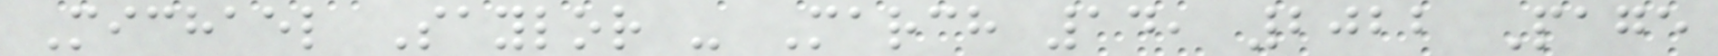Michael Saylor - March 14, 2022 Page
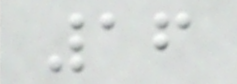16
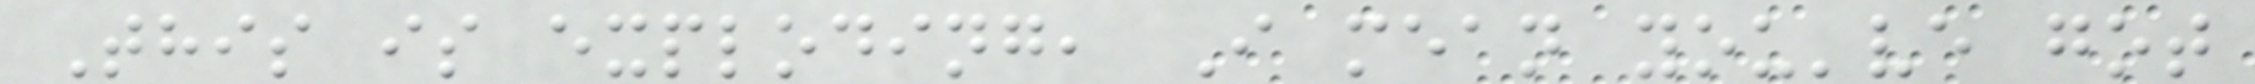This is exploding, I mean you've got
